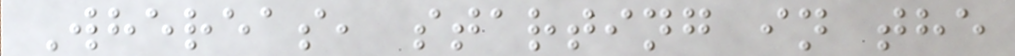Whereas, starting in the
